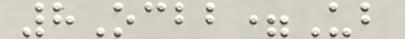8Ocbb=Ub
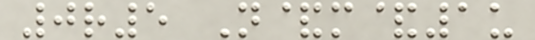0r5 N&m&1u
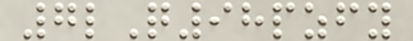7lQ98pzfy
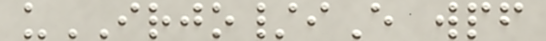uIRJO/iE wpf
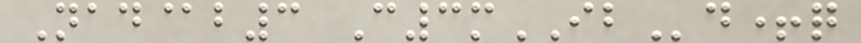Nad@b3 C3mIBd+q
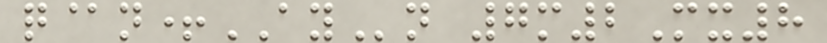q@n+AYn 7m2Mx8
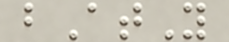bAtY
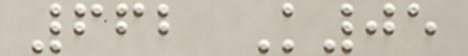662 K05
